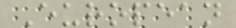European
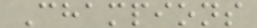Champions
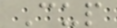Cup
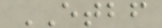ETBF
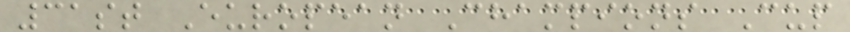31st European Champions Cup
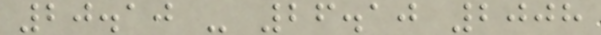20.10 - 26.10 2008
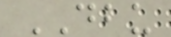DBU
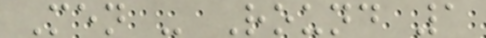Men - Round 1
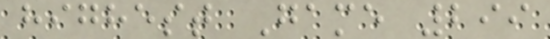highest Game 299
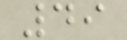49
